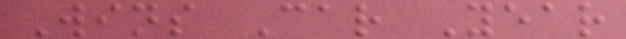Wins Car Year
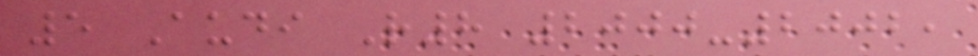5 Audi R8 2000-2002,
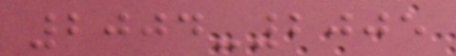2004-2005
